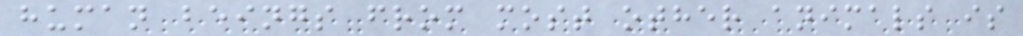human beings from most other animals is
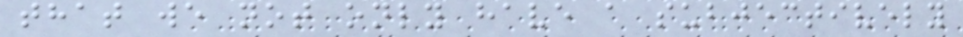that we not only have a subjectively
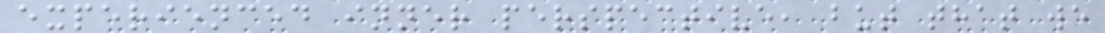experienced inner perspective, but that we
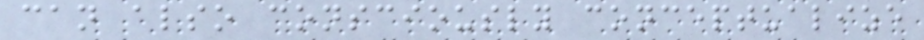can also consciously conceptualize
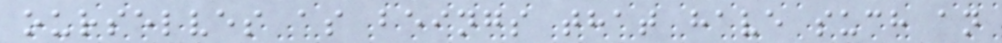ourselves as beings that have such an
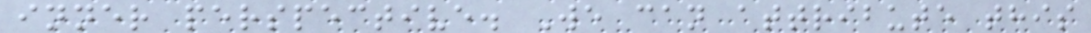inner perspective. We can attribute this
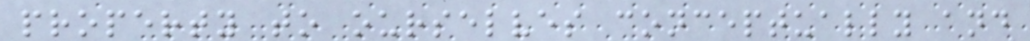property to ourselves conceptually and
